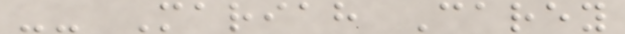-- Mariah Carey
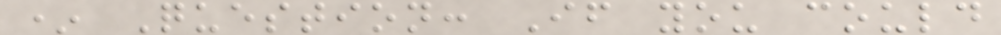* Question: If you could
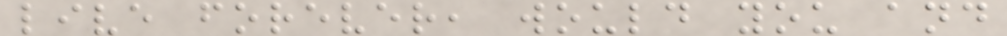live forever, would you and
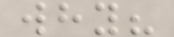why?
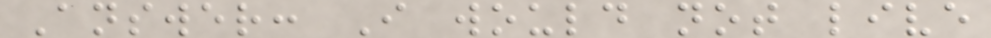Answer: I would not live
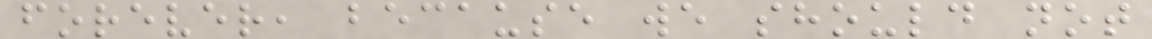forever, because we should not
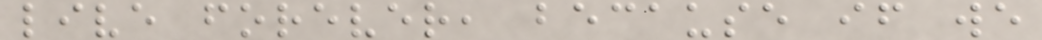live forever, because if we
